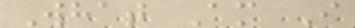What Am I
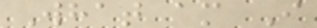What am I
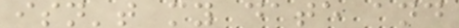isn't my date and
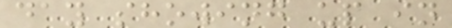day showing up in
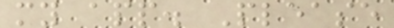my app. Please
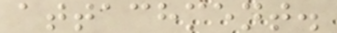attachment.
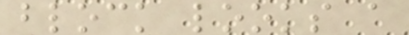block looks a
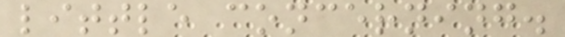little concerning.
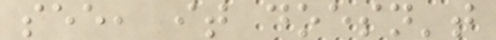see, it doesn't
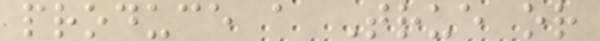produce a True or
